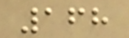168
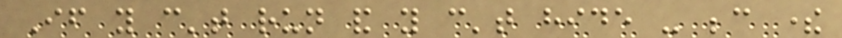If you can't run and you can't hide - because there
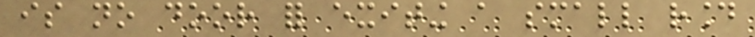is no door for exiting a small round
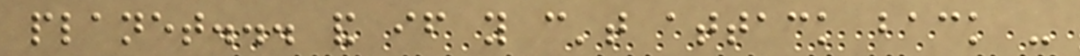planet... and if you can't attack back -
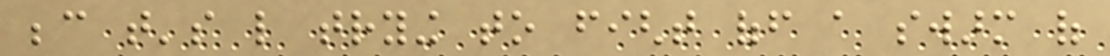because that's like trying to fight off a swarm of
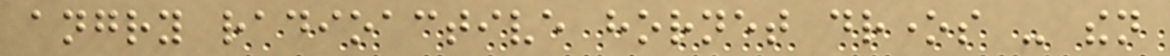angry radioactive hornet drones - then
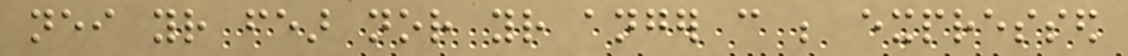neither your fear nor your anger can be expressed
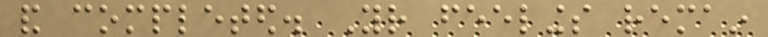and completed. Your feelings remain
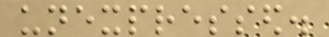unexpressed.
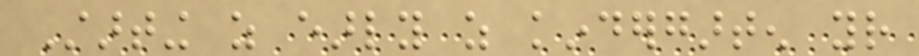Starting as early as kindergarten your
